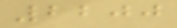2200
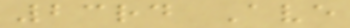23rd Ave
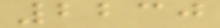2230
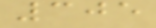305
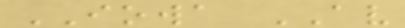IOWA AV
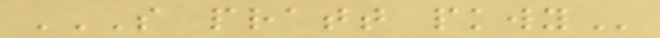S PRATT PKWY
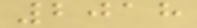2018
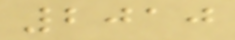2010
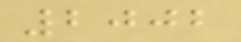2002
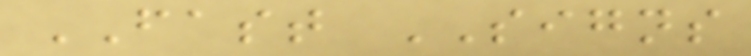FAST SIGNS
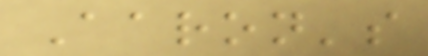Aaron's
